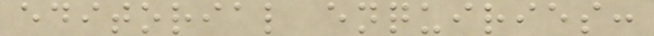editorial enquiries:
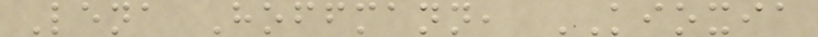Lena Hoffmann, KIOXIA
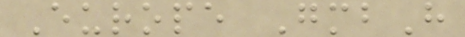Europe GmbH
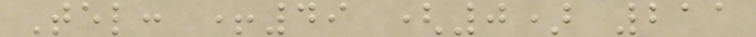Tel: +49 (0) 211
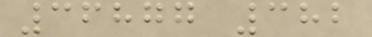36877 382
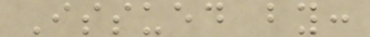Issued by:
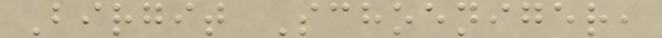Birgit Schoeniger,
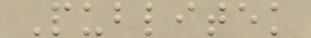Publitek
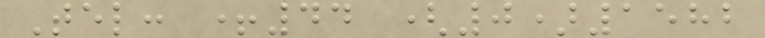Tel: +44 (0)1582
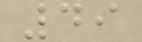49
